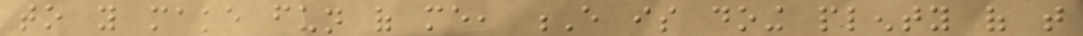to you make fun of me, E is doing plenty of that
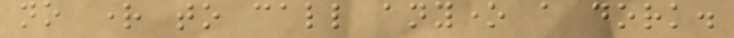no right to call anyone a dork.
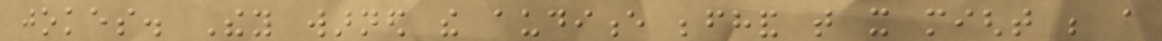jokes. They warned the audience beforehand that it might be a
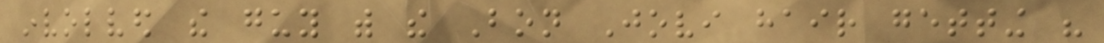involved the guy with the Bon Jovi hair getting his
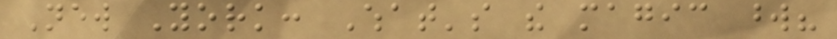New York: What's the magic word?
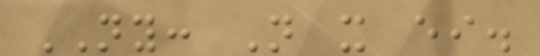NY: Not it either.
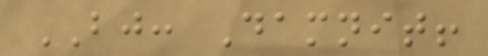BJ: Damnit!
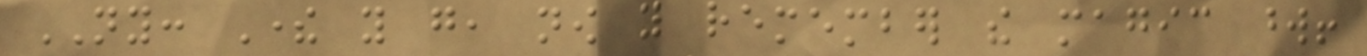NY: There you go, now you remember the magic word!
